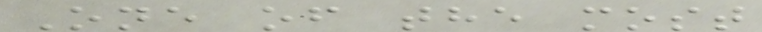One of the most
